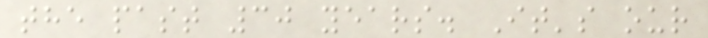the past 30 years. It's our
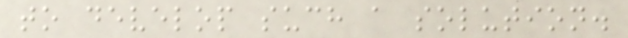to develop such a solution.
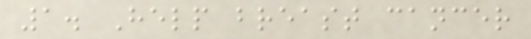1. Help breast cancer
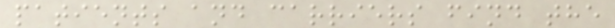patients and carriers find the
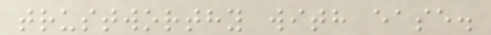trustworthy with ease.
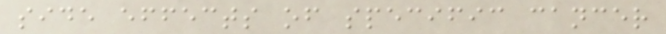side effects of specific cancer
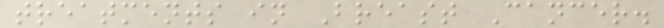treatments in Breast Cancer.
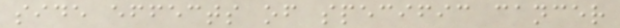side effects of specific cancer
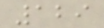129
